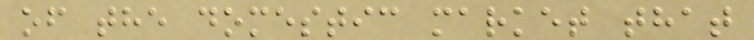of the domestic market that
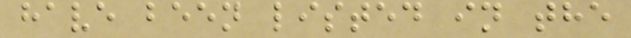have been listed in the
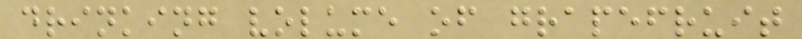drinking volume of grapefruit
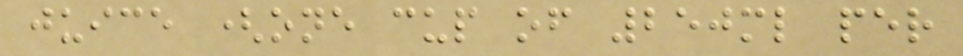juice (one cup of 250ml per
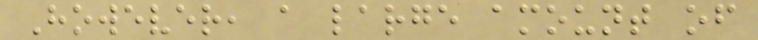However, a large amount of
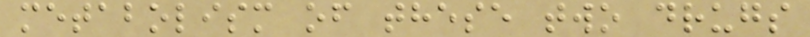metabolism of these two drugs
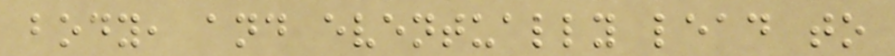body, and eventually lead to
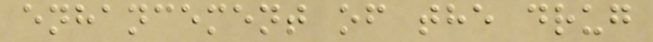enhancement of the drug
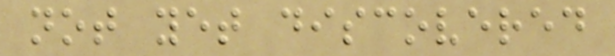not yet discovered
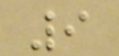9
